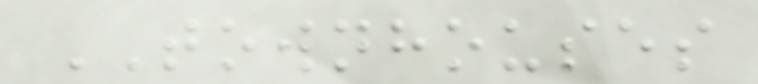TOWNHOUSES
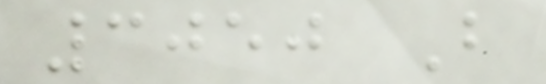3050 B
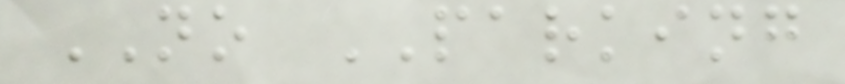NO PARKING
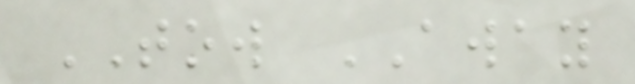TOW AWAY
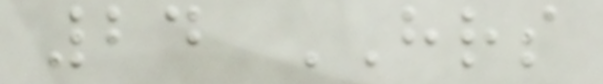24 HRS
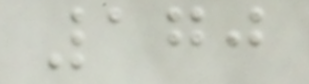170
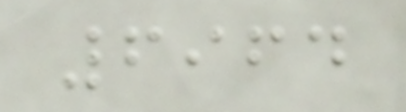6964
